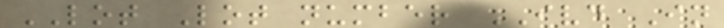LOT Lot number IVD In
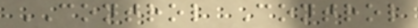CONTROL Control
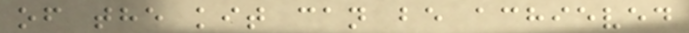of the kit can be achieved
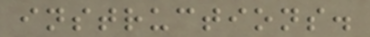instructions.
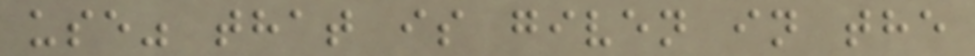use" that is given in the
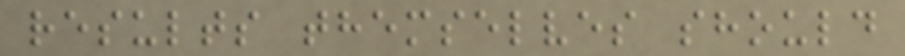results themselves should
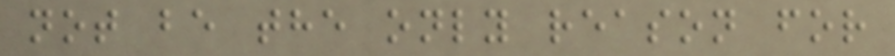not be the only reason for
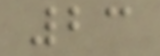23
